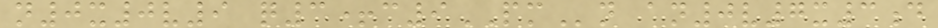n0x0v9 q3+c9PMn an0v7x3d
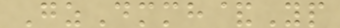GzDmmh&Yp
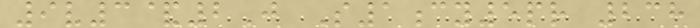9v3&2J S1cy5pr 238
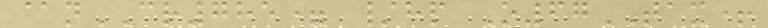@nCR785= /hp O67TAX+
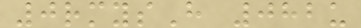0rmysH 082u
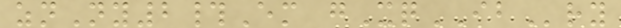znNy2#Em gXqIBry
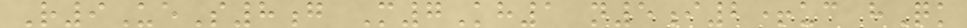R9UeS8g M7Kh1 n5i2+uc hQk
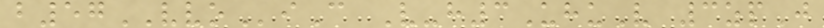b57VVOiC V-h3UhuV 3zpJ
